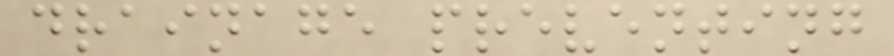drainage preventing
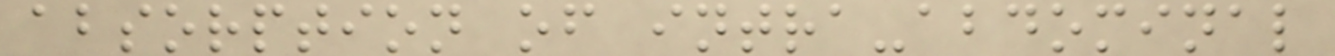absorption of intra-abdominal
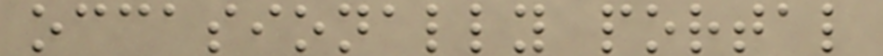occasionally portal
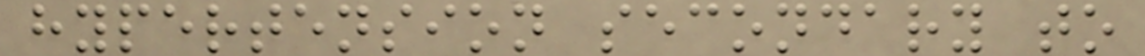hypertension secondary to
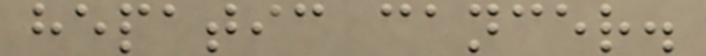hepatic cancer.
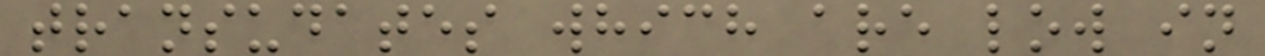transudates which are low in
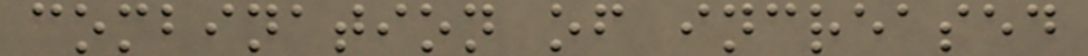combination of increased
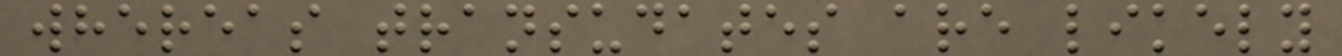whereas transudates are likely
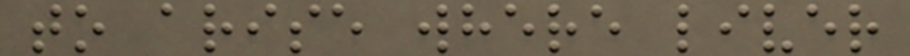to arise where liver
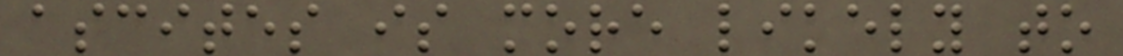ascites is more likely to
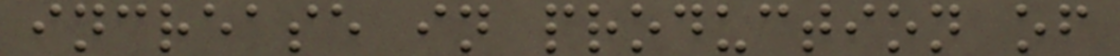increase in production of
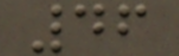46
